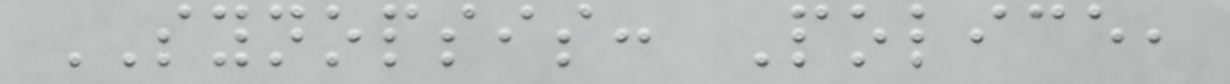SYNOPSIS: Police,
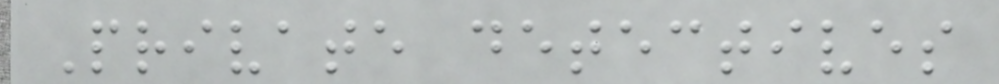Private detectives
